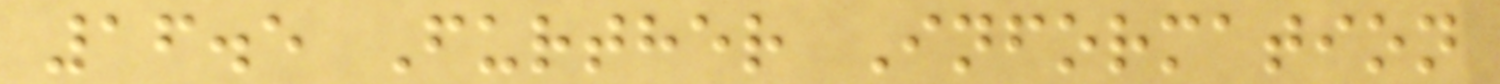16.5 Further Information
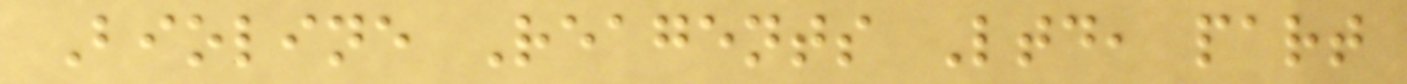Bioline Reagents Ltd, part
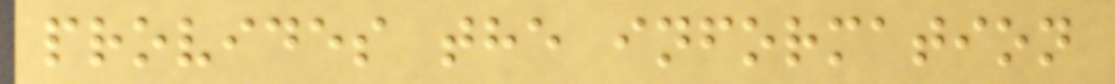provides the information
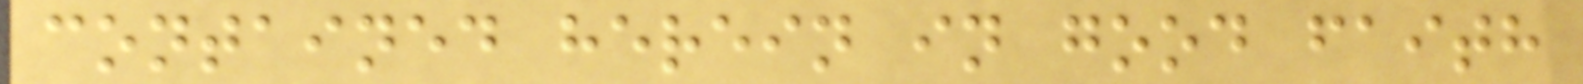contained herein in good faith
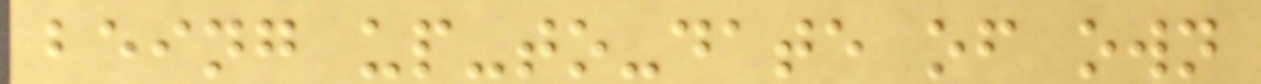being up-to-date of own
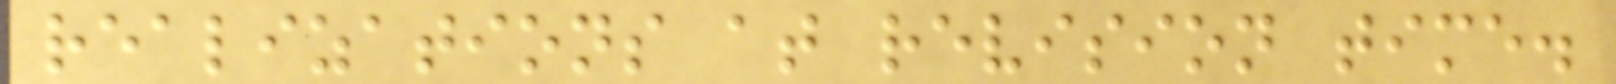realizations at revision time.
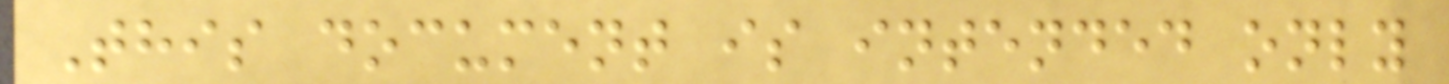This document is intended only
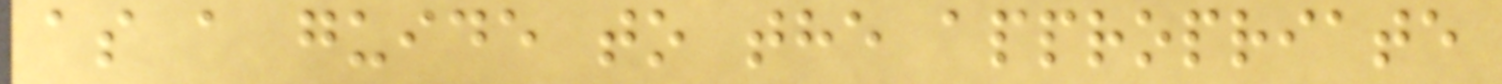as a guide to the appropriate
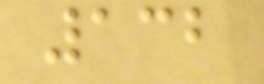132
